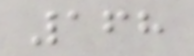168
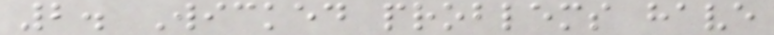2. Wicked problems have
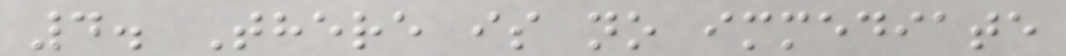4. There is no immediate
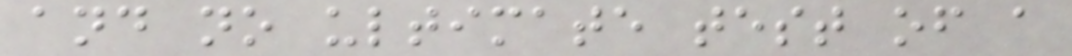and no ultimate test of a
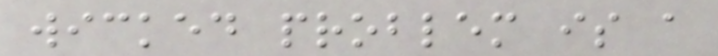wicked problem is a
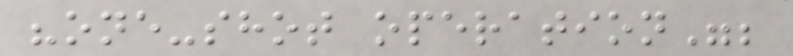"one-shot operation";
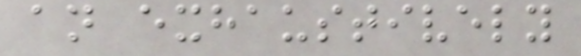an exhaustively
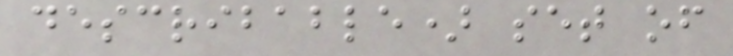describable) set of
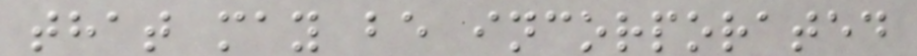that may be incorporated
